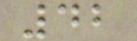42
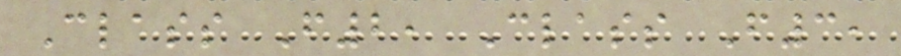Class F2, Class F3,
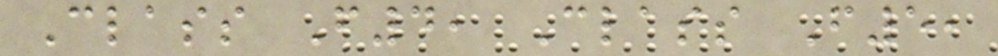Class F4, Class F5,
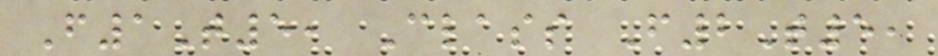F1T5, Class F2T5,
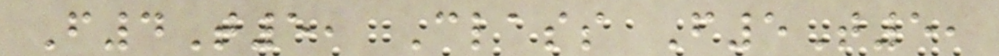F4T5, Class F5T5,
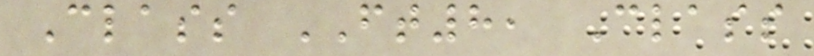Class FT8, Class
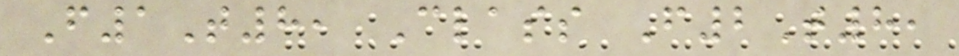F1T8, Class F2T8,
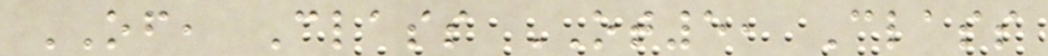OF, Class OT5, Class
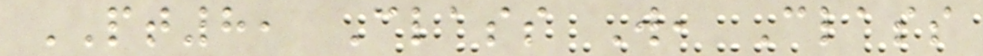PT8, Class W, Class
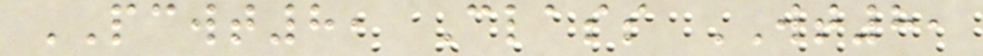PCWT8, Class WT8,
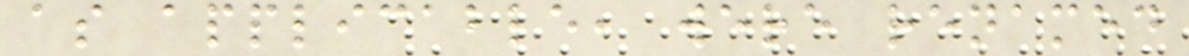as applicable, were renamed
